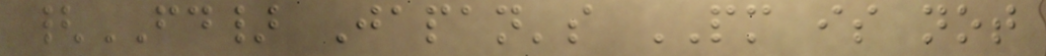{FD} Japan's PM is not
